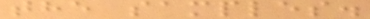the samples.
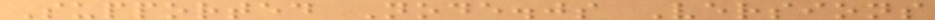Supported Node.js Versions
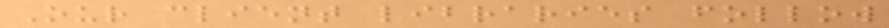Our client libraries follow
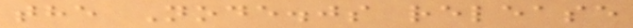the Node.js release
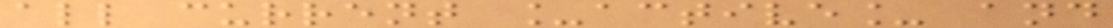all current _active_ and
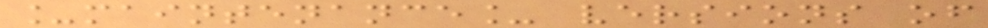_maintenance_ versions of
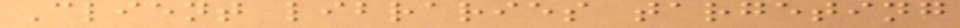Client libraries targeting
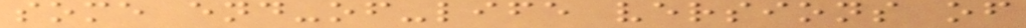some end-of-life versions of
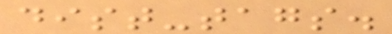dist-tags.
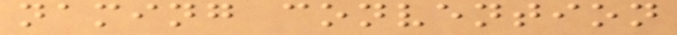naming convention
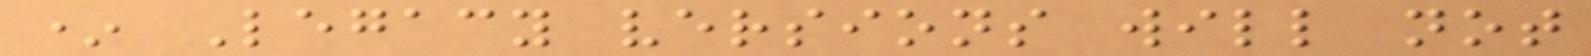* Legacy versions will not
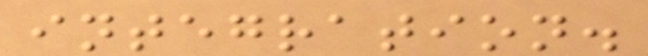integration.
